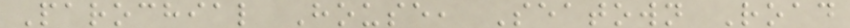Parochial House, Seatown Road
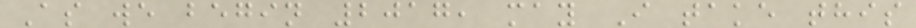As we begin 2017, may I take this
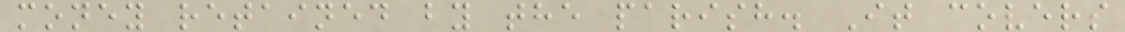money retained by the parish. It covers
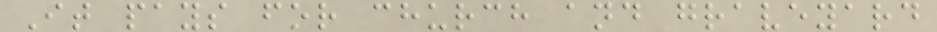It pays for church and graveyard
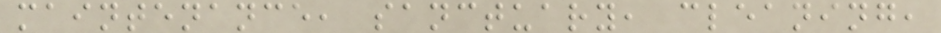maintenance, sanctuary, cleaning,
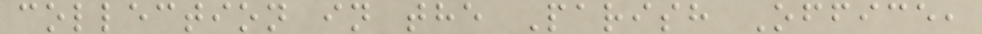collection in the Parish Office,
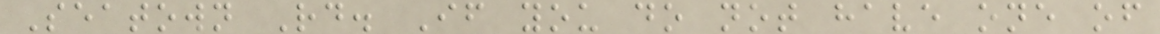Seatown Rd. If you do not have one of
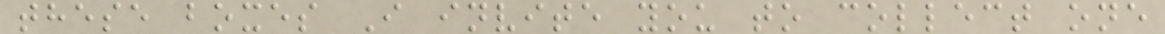these boxes I invite you to collect one
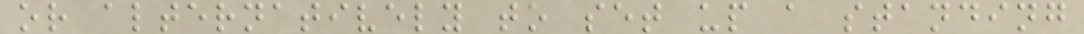or alternatively to set up a standing
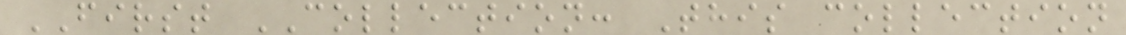FIRST COLLECTION: This collection
